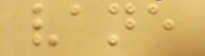vane
